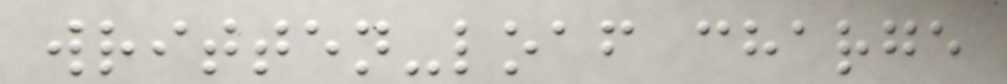written-loaf charge
